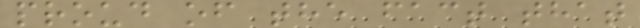proud of the fact that
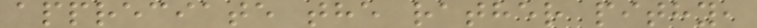appreciate the rather pithy,
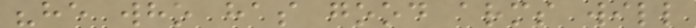"he who has good arms will
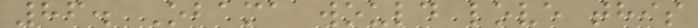86. Obama would love this
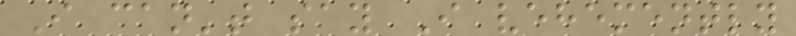I can't say I vehemently
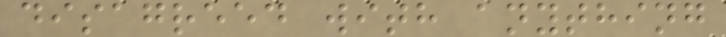disagreed with anything
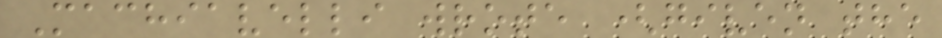Machiavelli wrote (given the
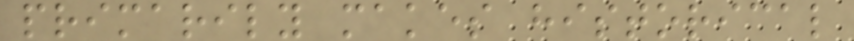primarily makes historical
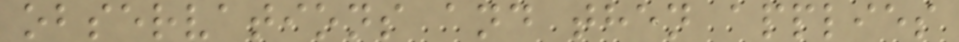observations and then applies
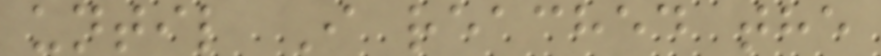until I reached the
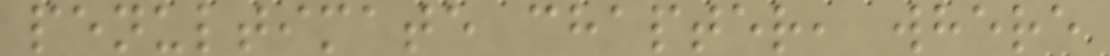penultimate chapter, where
